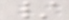/
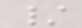/
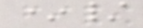*/
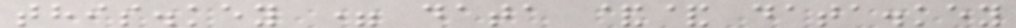this.key = data && data.key
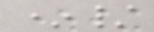*/
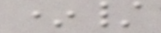*/
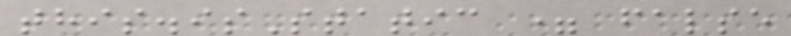this.isStatic = false
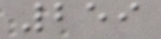259
